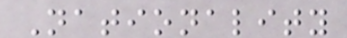Nationality
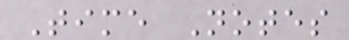Time Notes
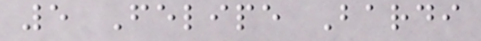5 Felipe Bardi
